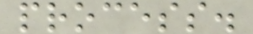process.
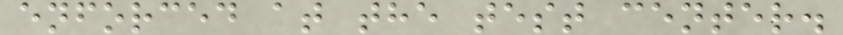enforced at the test center.
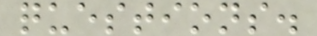questions.
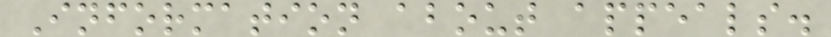Information about appeals.
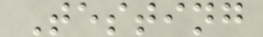Testing
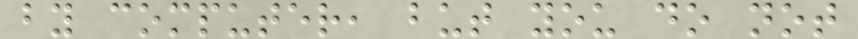by computer, but you do not
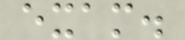exam.
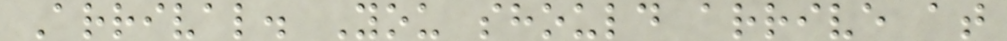Arrival. You should arrive at
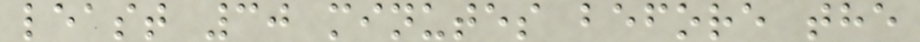least 30 minutes before the
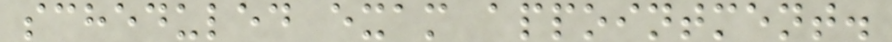scheduled exam appointment.
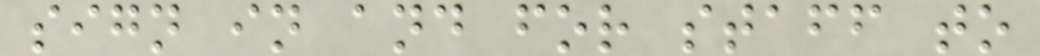sign in and for staff to
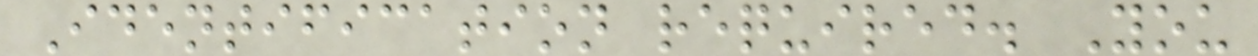Identification required. You
